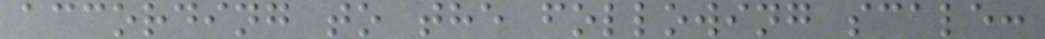according to the following scale:
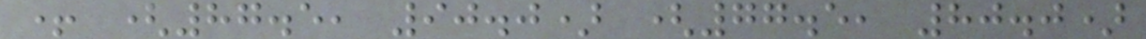+ (87.5, 90.0) (77.5, 80.0)
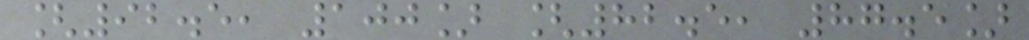[92.5, 100] [82.5, 87.5]
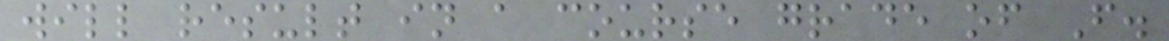will result in a course grade of F.
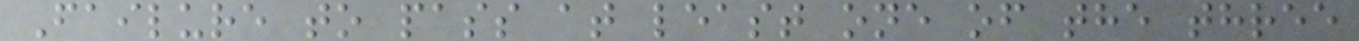Failure to pass at least one of the three
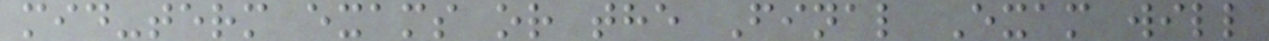mid-term exams or the Final Exam will
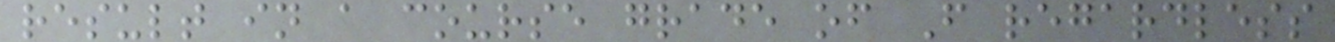result in a course grade of F regardless
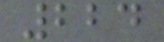224
